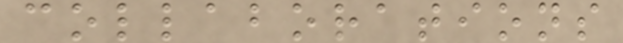collaborations
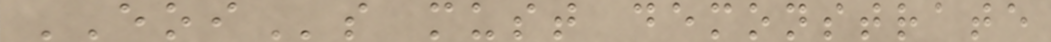EOIs must demonstrate
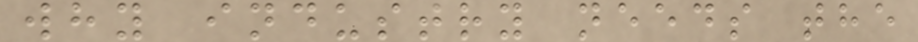why industry needs the
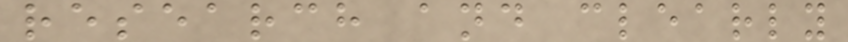research and clearly
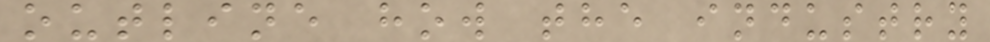outline how the industry
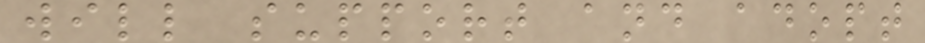will support and adopt
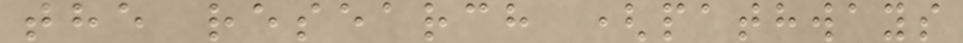the research (pathways
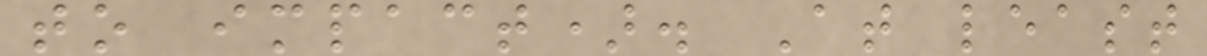to impact). At least
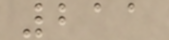211
